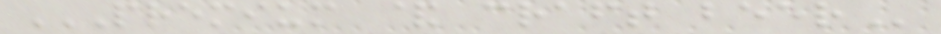PREMIUM & CRAFT BEER
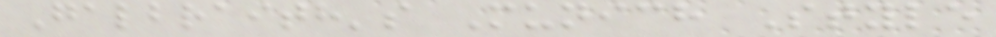Galbraith's Munich Style
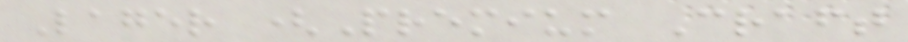Lager (Premium Craft
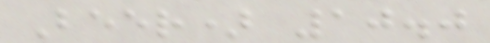Beer) 10.0
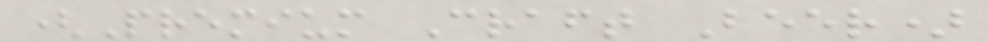(Premium Craft Beer)
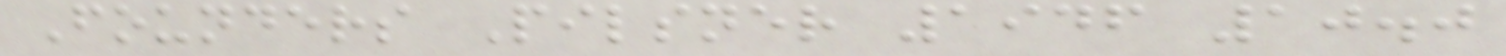Founders Pilsner 1946 10.0
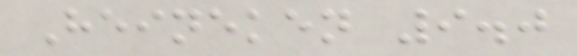Heineken 9.0
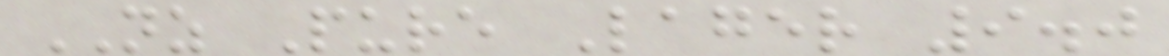NZ Pure Lager 9.0
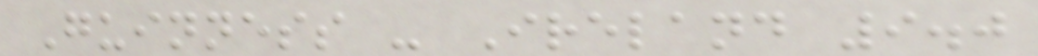Guinness - Ireland 9.0
